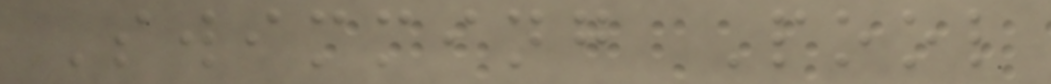Swimming Pool
